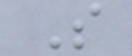S
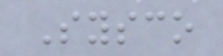Sysco
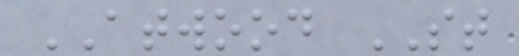ATWOOD ST
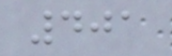401
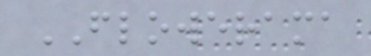FLOWERAMA
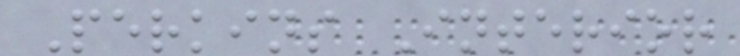Perkins Interior
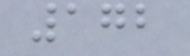172
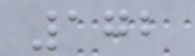172
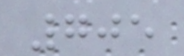705
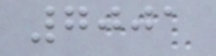7001
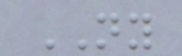NY
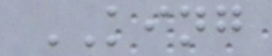KING
